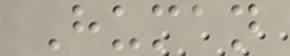Human
